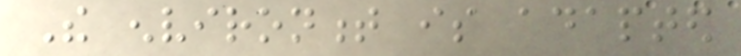The environment is adapted
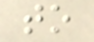to
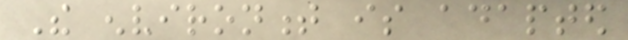The environment is adapted
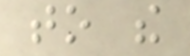to the
